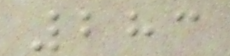283
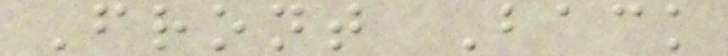Front Back
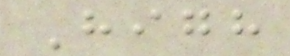High
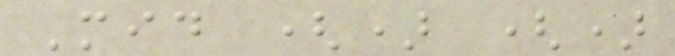Mid () ()
